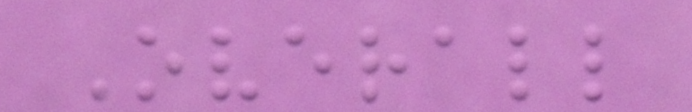Overall
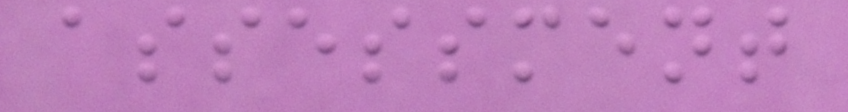assessment
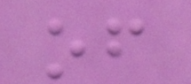of
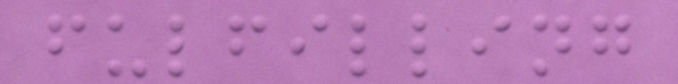fulfilling
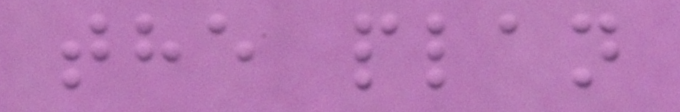the plan
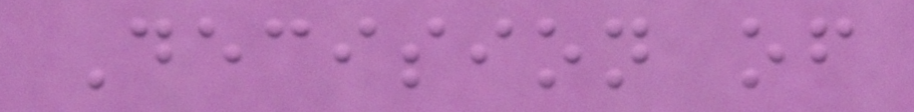Decision of
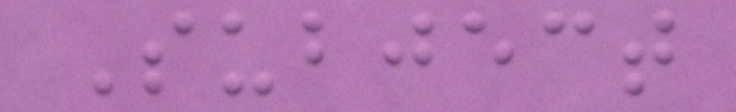Subject
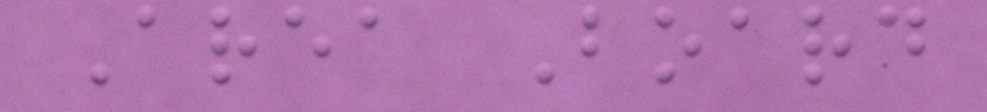Area Board
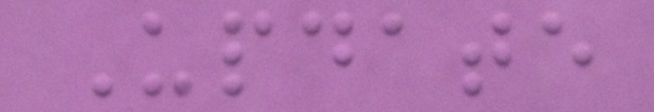Update
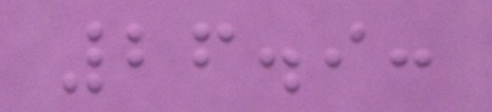26.9:
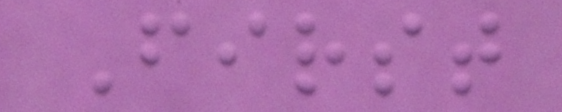First
